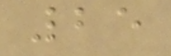25
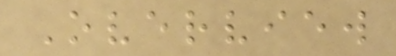Overview
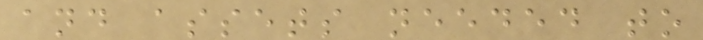and assets needed to
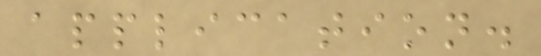application.
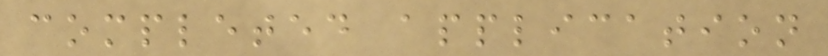completed application
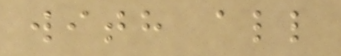with all
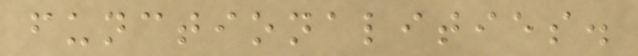functionalities.
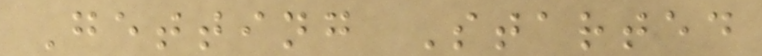Getting Started
